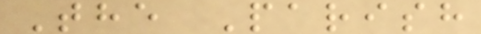The Parish
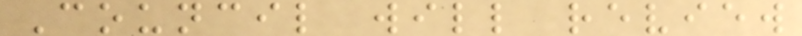Council will review
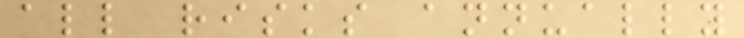all risks annually
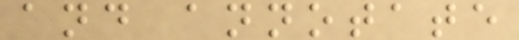and annotate
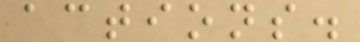actions.
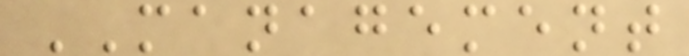MANAGEMENT
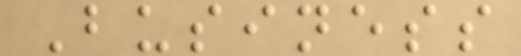Business
